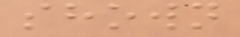shown
